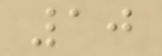10
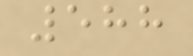588
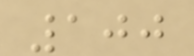100
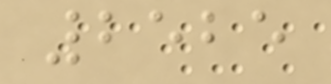2525
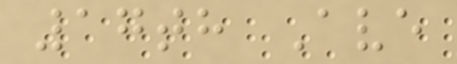17th Ave
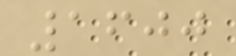1600
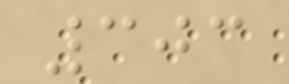303
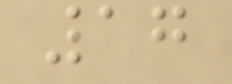17
